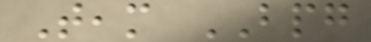Team BPG
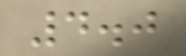4.0
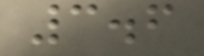3.6
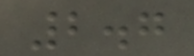2.7
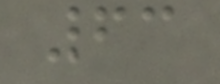63
